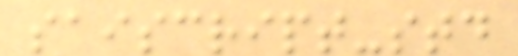saiscript-std
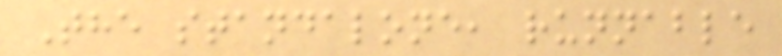The standalone, runnable
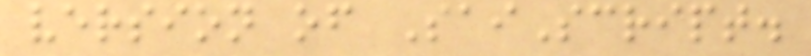version of SaiScript.
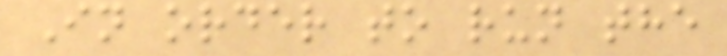In order to run the
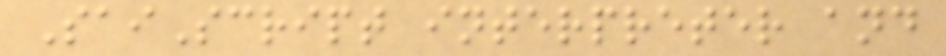SaiScript interpreter and
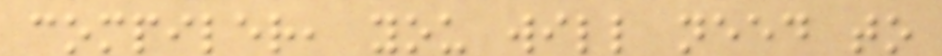compiler, you will need to
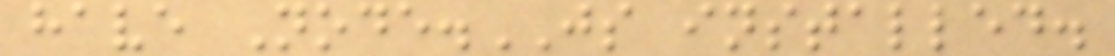have Node.JS installed.
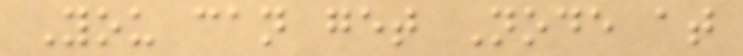You can get Node at
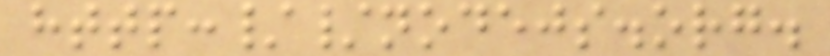http://nodejs.org.
